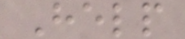Help
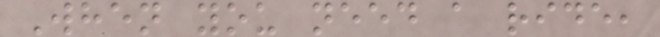When you need a ride,
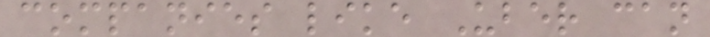companies like Uber can
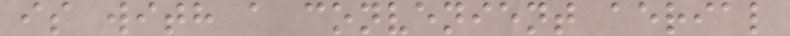is with a convenient aerial
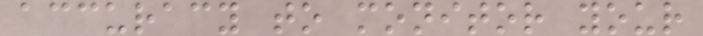accuracy to monitor your
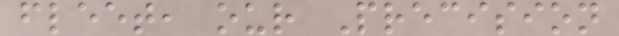fleet, our Precision
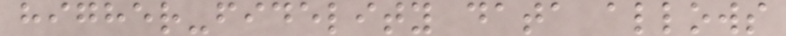higher-fidelity data allows
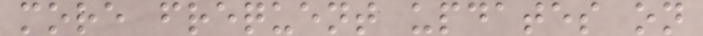more frequent updates on
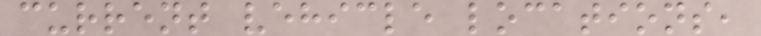current vehicle locations,
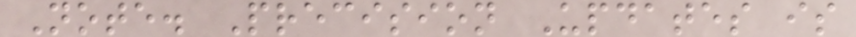Note. Precision Updates is
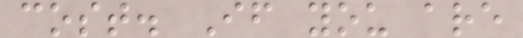cost. If you are
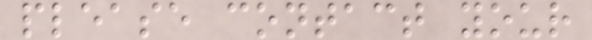please contact your
